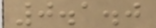0.1.0
